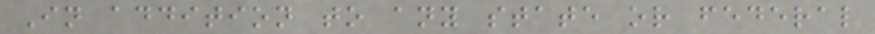In addition to any state or federal
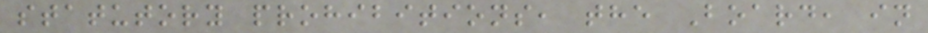statutory prohibitions, the Board, in
